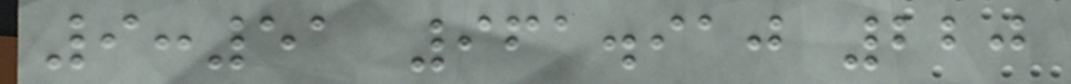9:51 961.910 220
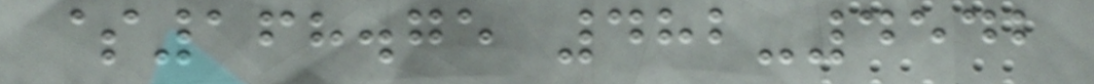$168.75 482-4542
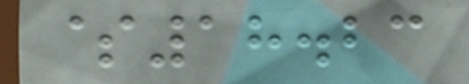$18.23
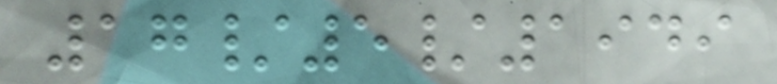17/5/1949
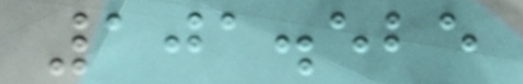101.525
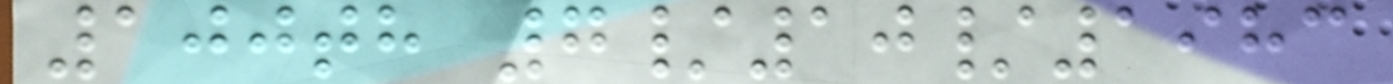100th 7/10/1983
